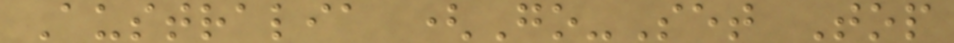Australia (Go-Set Top
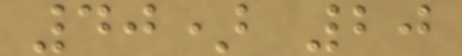40) 20
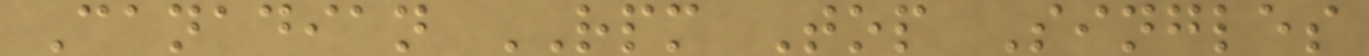Canadian RPM Top Singles
